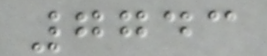7743
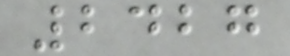2427
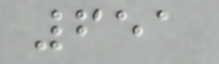651
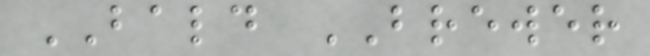BALD BREWER
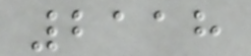2118
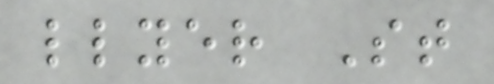llyer St
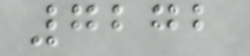7272
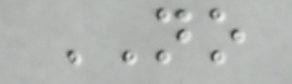NO
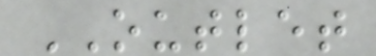OUTLET
